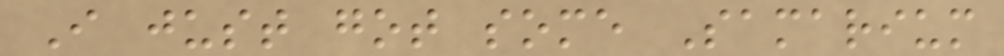I just got some Samarium
